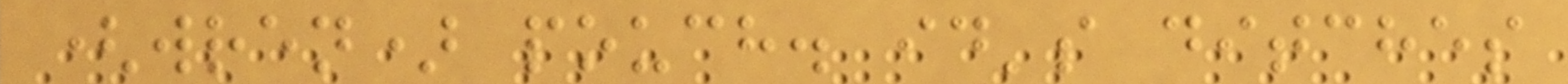(wren) pouch. id's ditches
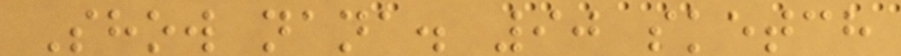Show nana. 90 sketch
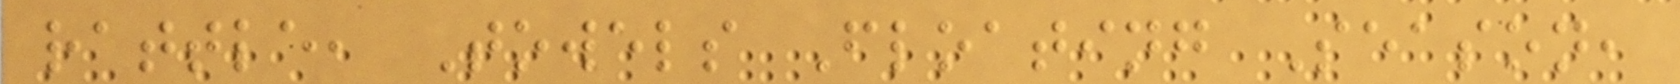rattle, Towels Floating Season,
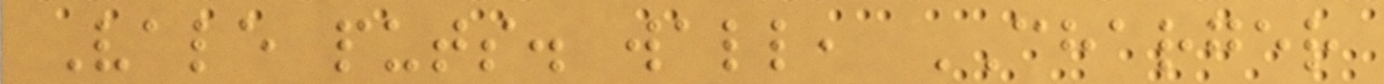Vale puts. wall, CHARGER
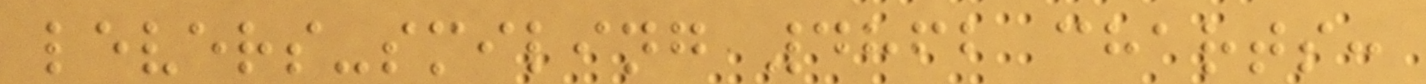levers-smiling 4862 charts:
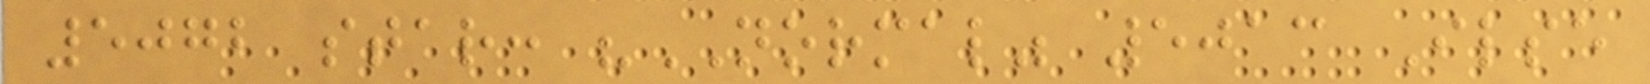5072 star: "NORMAL" 5013 Ilse
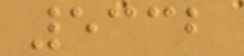5332
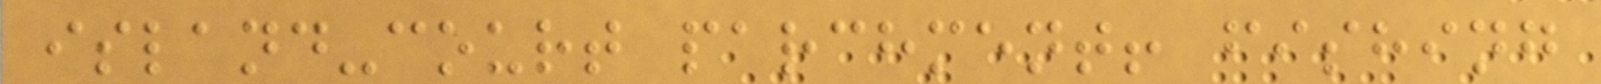island-court parchment! fishing
